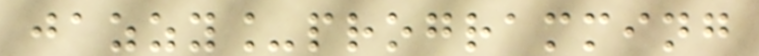jazzy_programming
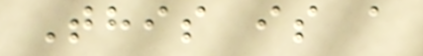This is a
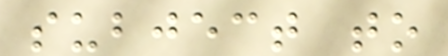subject to
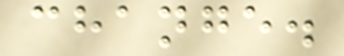change.
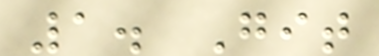1. Git
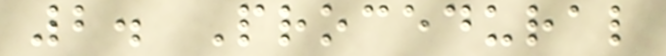2. Procedural
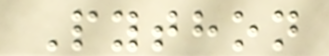Python
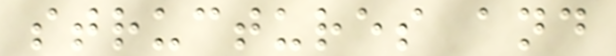structures and
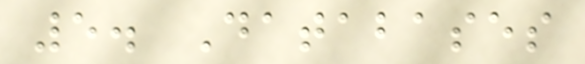5. Databases
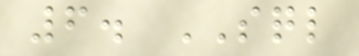6. SQL
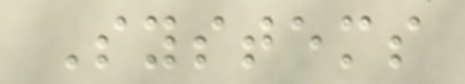Systems
